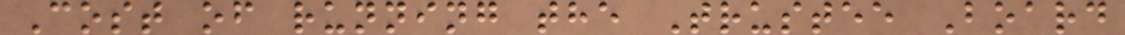Cost of running the Trustee Board
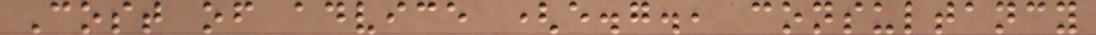Cost of advice (e.g., consultancy
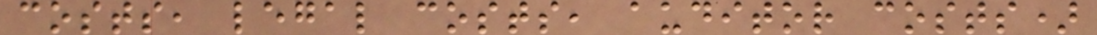costs, legal costs, auditor costs)
